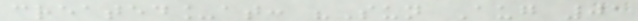created_at: "Sun Aug 01
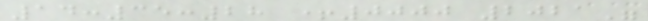14:35:28 +0000 2021"
